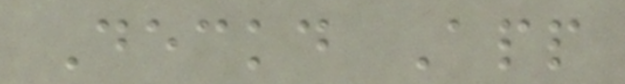Deckd App
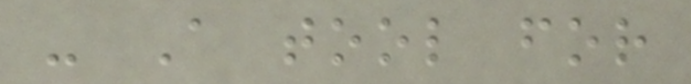- A tool for
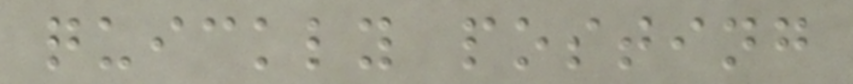quickly posting
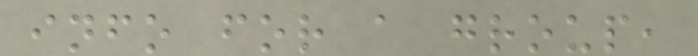info for a group,
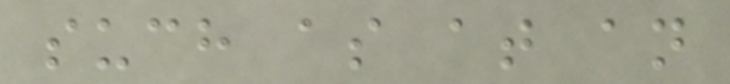such as at an
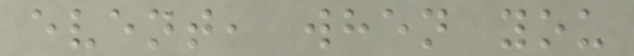event, when you
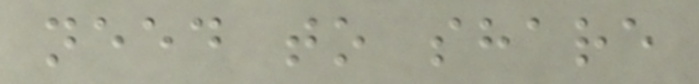need to share
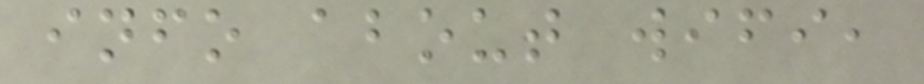info about wifi,
